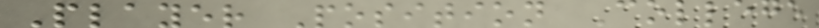Player Position College
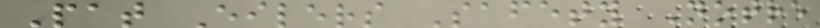Pat Eilers Safety Notre
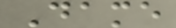Dame
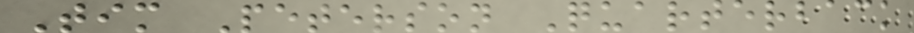Tim Peterson Quarterback
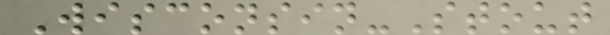Wisconsin-Stout
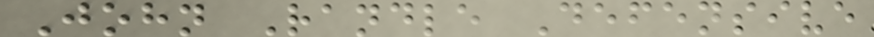John Randle Defensive
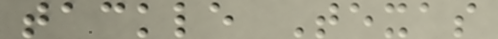tackle Texas
